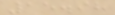15.98
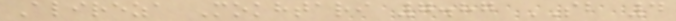Alireza Mokhtari 7.87 SB 4
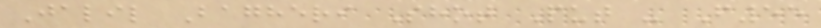Jalil Bagheri Shot Put - F55
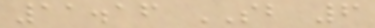11.16 SB 6
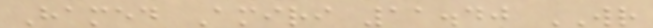Hamed Amiri 11.40 WR
